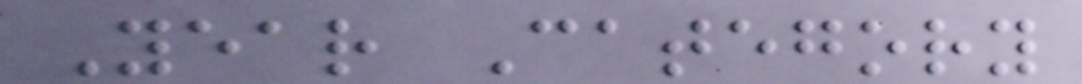Year Category
